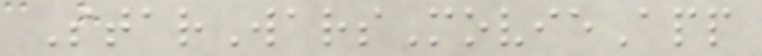StarWarsMovieApp
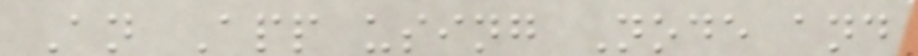An App using Node and
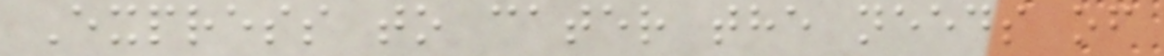Express to cater the needs of
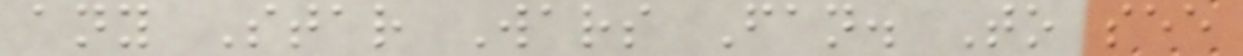any Star Wars Fan. To see
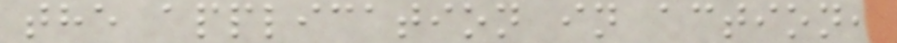the application in action,
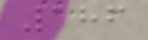186
